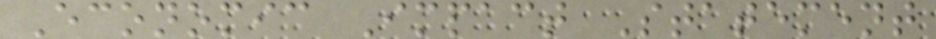Economic Impact Statement
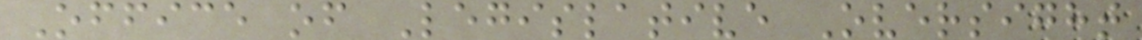Office of Legislative Oversight
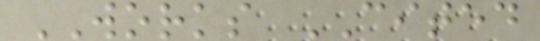WORKS CITED
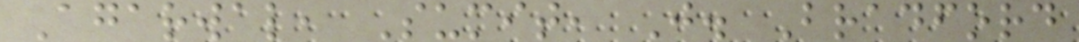Agarwal, Sumit, J. Bradford
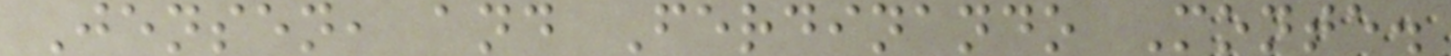Jensen, and Ferdinando Monte.
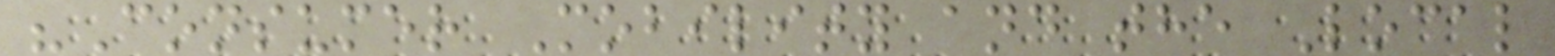"Consumer Mobility and the Local
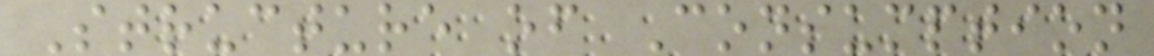Structure of Consumption
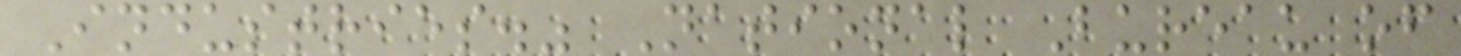Industries." National Bureau of
